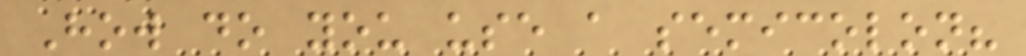How do you use a semicolon?
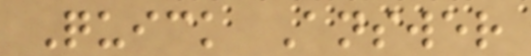Quick Answer
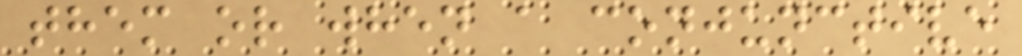them or when a conjunctive
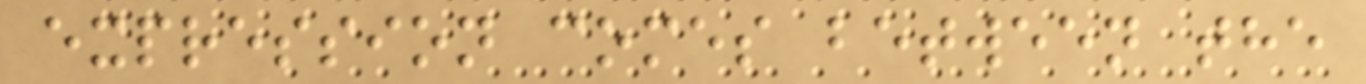expression comes between the
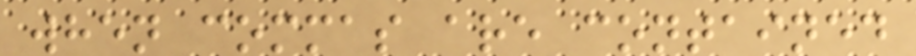when commas are contained
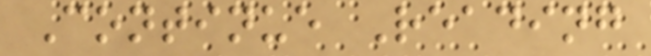Continue Reading
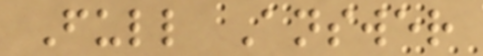Full Answer
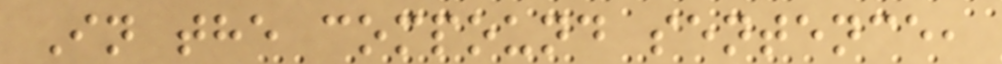In the compound sentence,
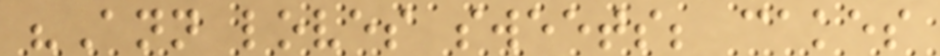"Ann loves sweets; cakes
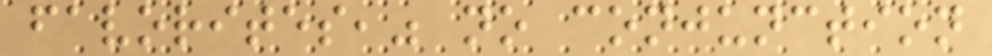favorites," no conjunction
